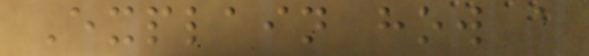Explain how a
